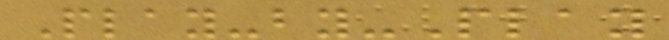Play-by-Play
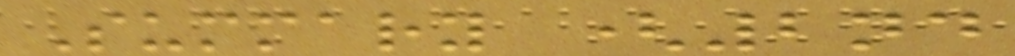Summary (2nd
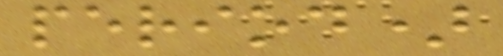period)
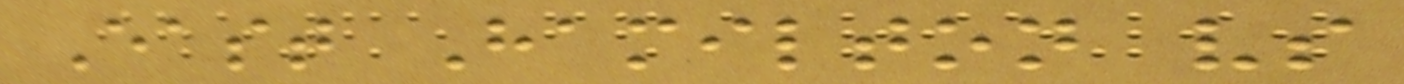East Hamilton vs
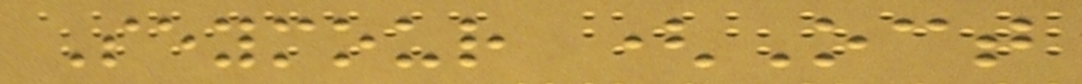Seymour (Oct
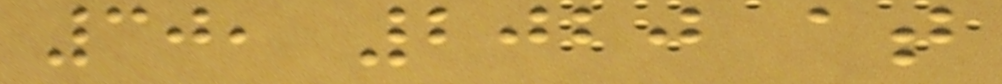30, 2020 at
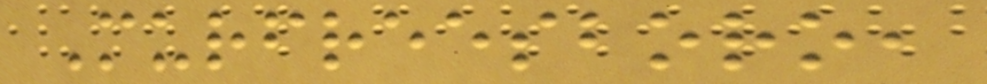Murfreesboro,
